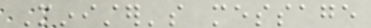Minister's message
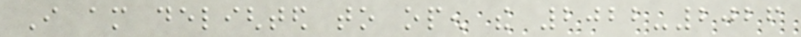I am delighted to open the 2022-2026
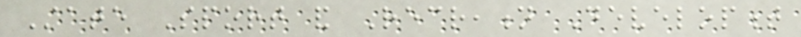State Sport and Recreation Development
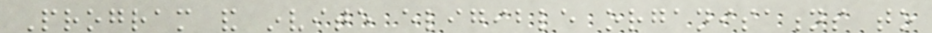Program and invite eligible organisations to
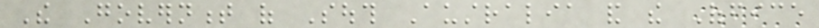The Government of South Australia and the Office
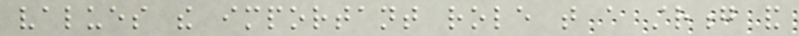values the important role that a strong and
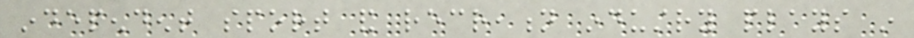independent sport and recreation industry plays in
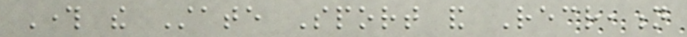Through the State Sport and Recreation
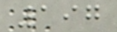197
